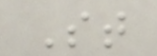St
